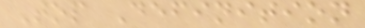Top Definition
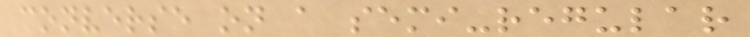converse on a semi-regular
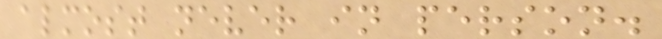almost never in person.
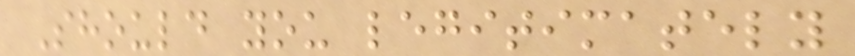Should you legitimately
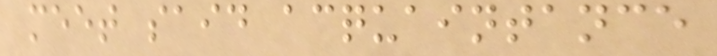meet said acquaintance
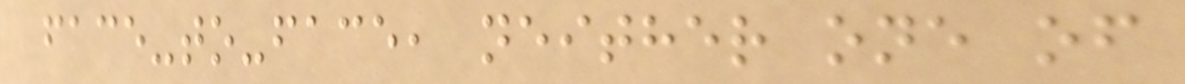face-to-face, neither one of
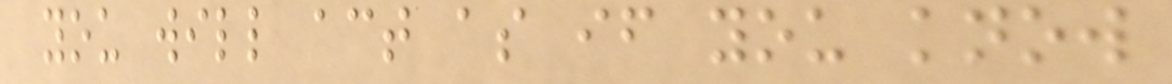you will act as if you know
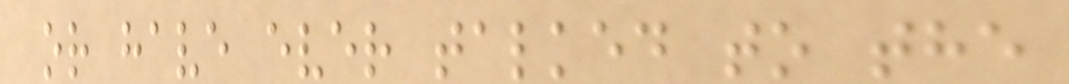or have ever talked to the
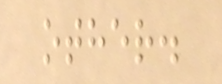other.
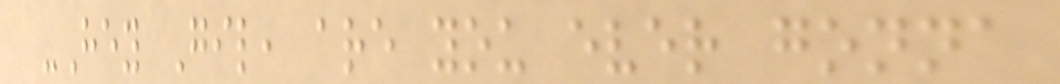-Hey Gil, are you ever gonna
